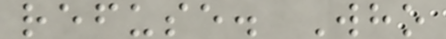refuse. Who
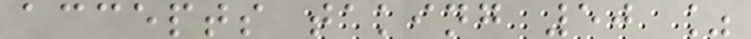accepts taking 50 %
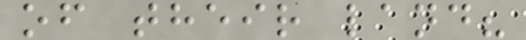of their land?
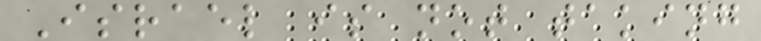Israel is not taking
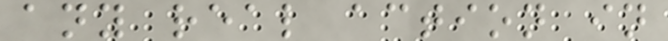any real action in
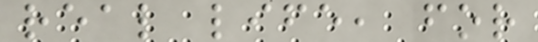real life, for
